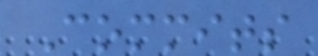Commits
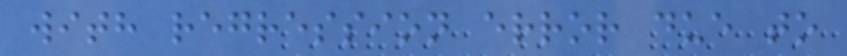with regression error due to
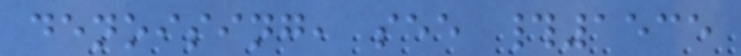denoising, see #1535
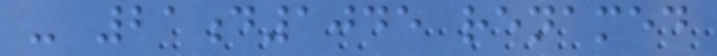- 21d1045 renamed
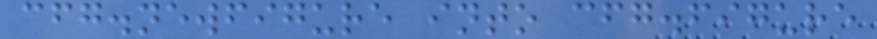cfg.newfigure into cfg.figure
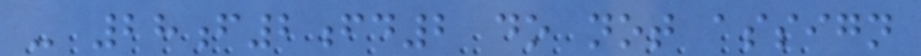- 28f2fd2 do not assign
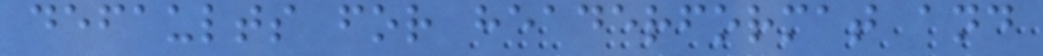defaults for headerformat and
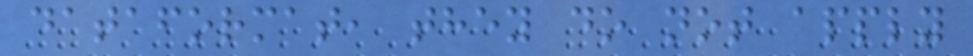dataformat, they do not apply
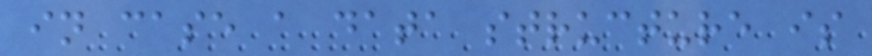in case a data structure is
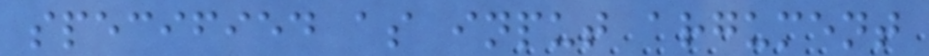specified as input argument
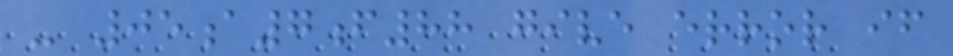- 05a7f88 give error if
